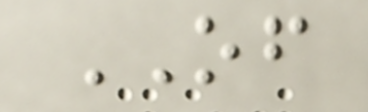OF
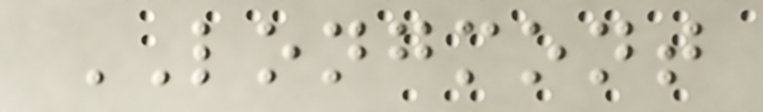LONGMONT
